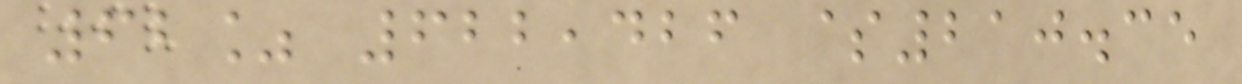62% 622,426 $210.35
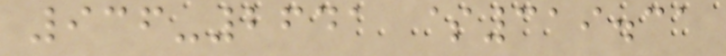936-2641 $319.31
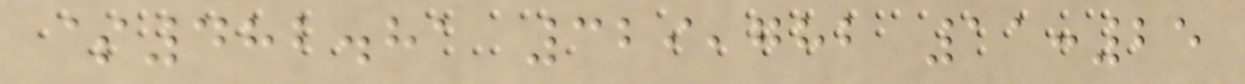$482.81 329,782 11:25
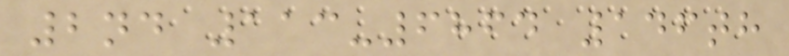2nd 113-6864 146th
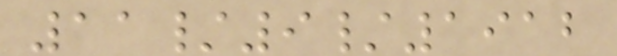11/9/1912
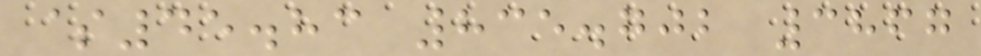$45.83 835.702 3867
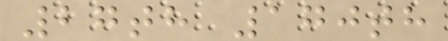27th 170th
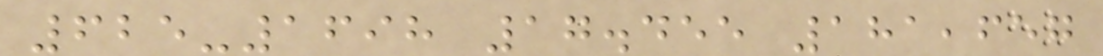625-1698 17.455 181,657
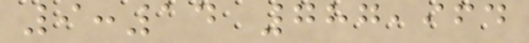9:14 787,964
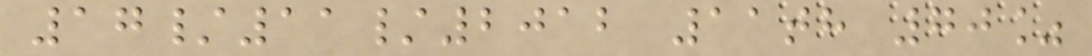17/11/2012 11th 70%
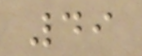49
